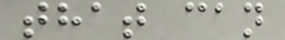that can
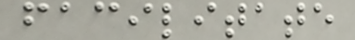facilitate
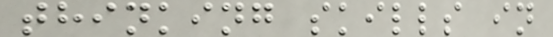thinking skills in
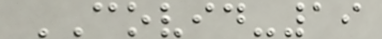COVID-19
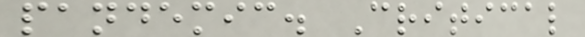pandemic. Critical
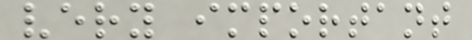very important
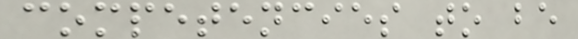competencies to be
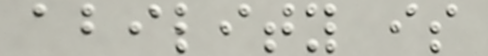ability is
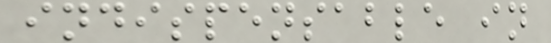indispensable in
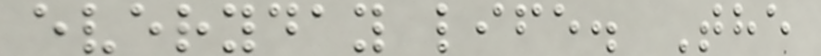everyday life. The
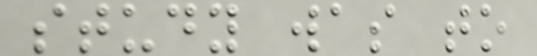study was to
